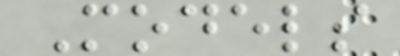Models
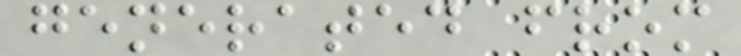generated from
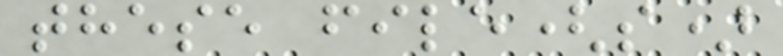these file(s)
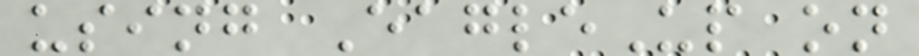using EagleUp on
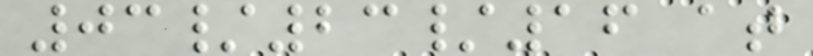03/23/16 at
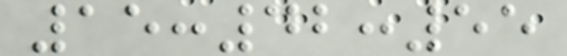15:42:55
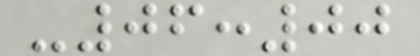-06:00
